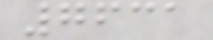7631
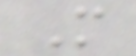M
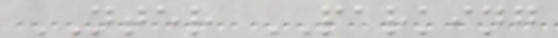NTER PARKING
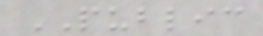PUBLIC
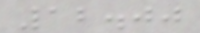12.00
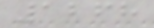1268
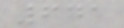641
